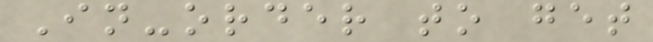In-order to get
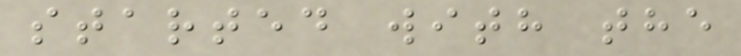started with the
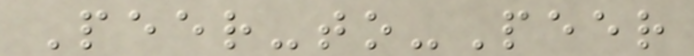Peer-to-Peer
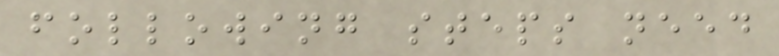following steps need
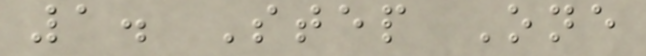1. Step One
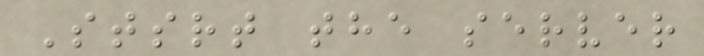Stsrt the server
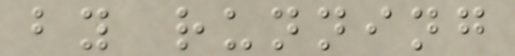by running
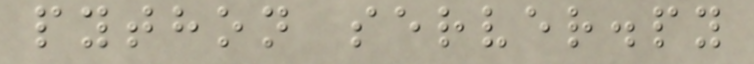python server.py
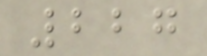227
